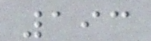193
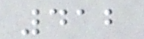412
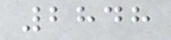2848
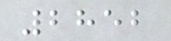2852
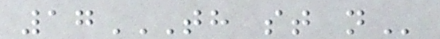17TH ST N
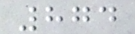874
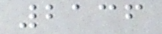2136
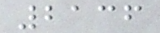2136
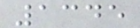1345
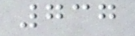737
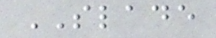SLADE
